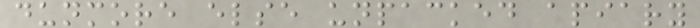dunmore else unpacked apiary
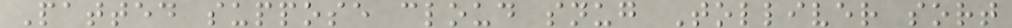Patted suppose cloud snug Tolliver sort
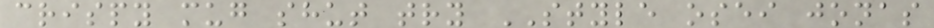crispy mug shut try STYLE osei jonas
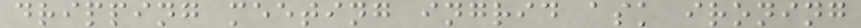dripping meeting ingrid ask ironing
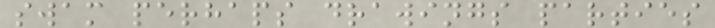swam perhaps drawings parties
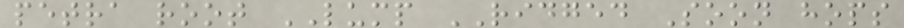petra root LUMP RIDGED Soon hops
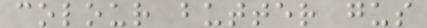colour butter gus
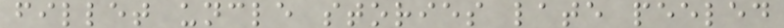fillet uncle stories late peeled
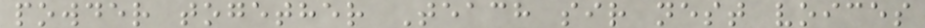powder together Teach sir nest voices
